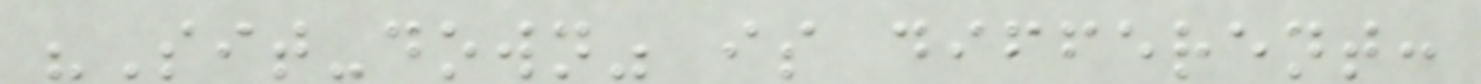"Sit-down" is different:
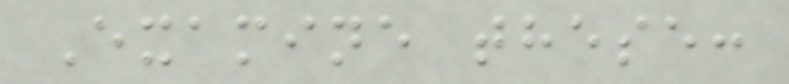Examine these:
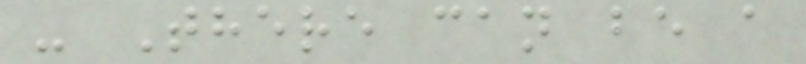- There can be a
